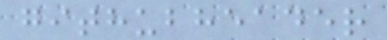githubheader
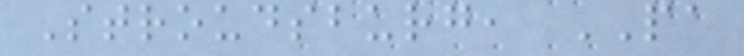Stroudsburg, PA
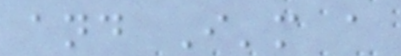and I'm a
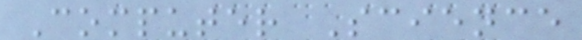Computer Science
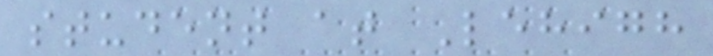student at Lehigh
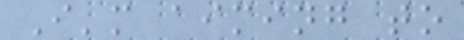I'm aiming to
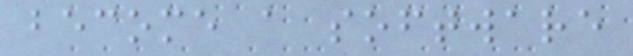become a software
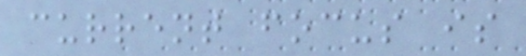current focus is
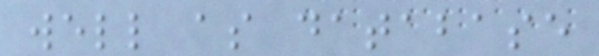well as database
